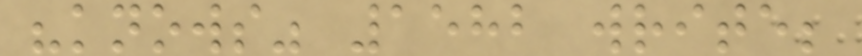"knows" 1582 write;
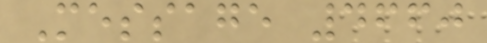Message 4660
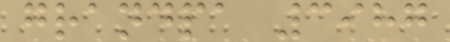grandpa 3987
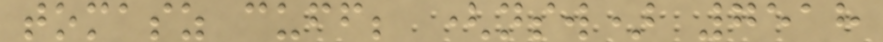tomasz cuff; (nsw) 7518
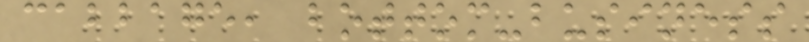cabbage, bottom-business
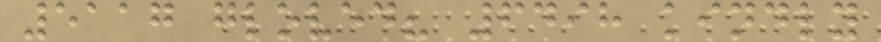5117 gloved? 6498 kindly
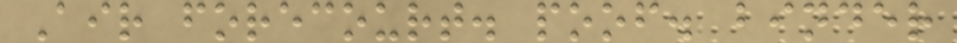Air forecourt. poof. binder
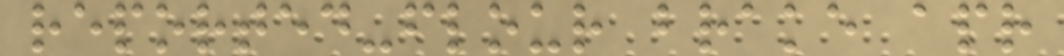reported-flour brake apr
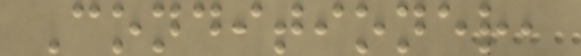Conditioner,
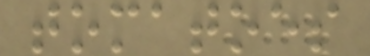tomatoes
